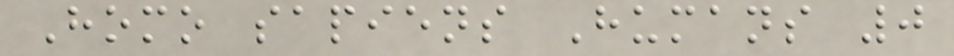Homo sapiens Humans 0
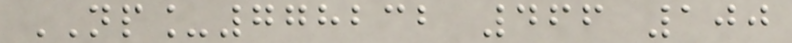NP_778232 466 100
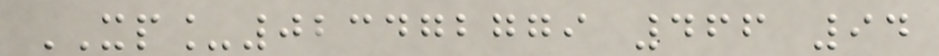XP_023472779 466 94
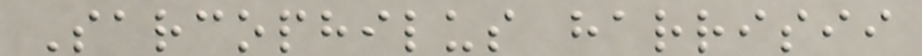Sarcophilus harrisii
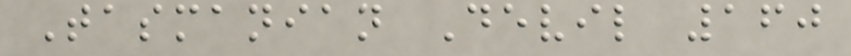Tasmanian Devil 160
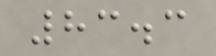83.3
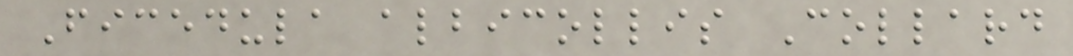Ficedula albicollis Collard
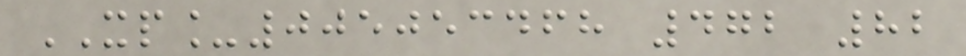XP_005053468 472 82
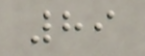89
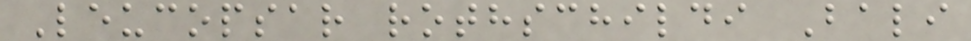Leucopsar rothschildi Bali
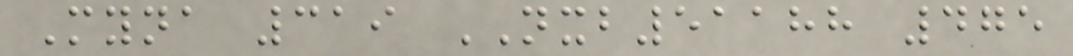Myna 319 NXB51188 475
